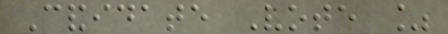Candidate Vote %
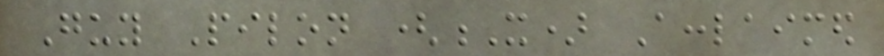Guy Pilon (X) Acclaimed
